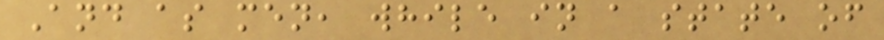And as men, while in a state of
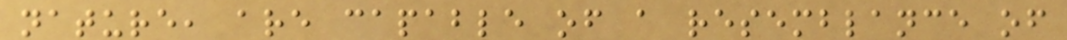nature, are capable of a resemblance of
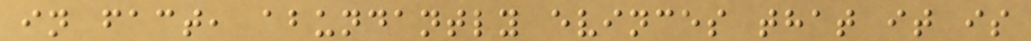in fact, abundantly evinces that it is
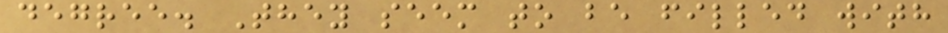degree. They seem to be filled with
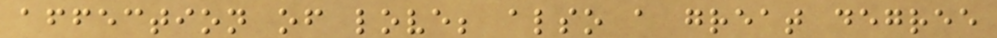affection of love; also a great degree
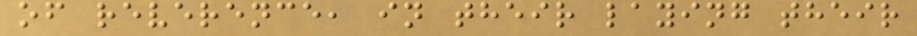of reverence, in their laying their
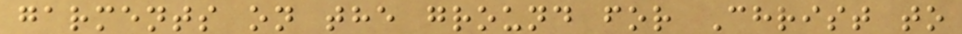garments on the ground for Christ to
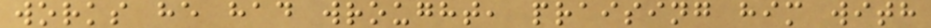works he had wrought, praising him with
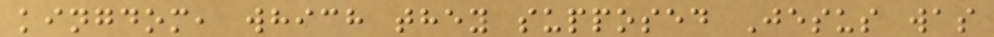kingdom, which they supposed Jesus was
